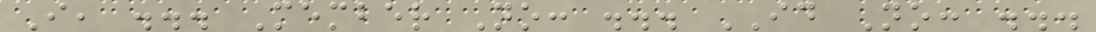I, ... Member No: ... ID No: ...
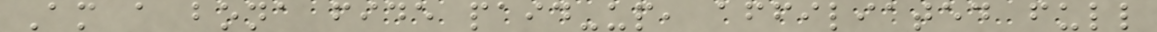Am a bona fide paid-up, affiliated full
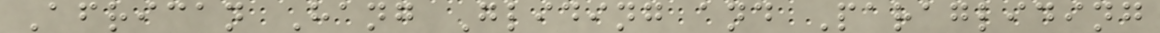African Hang Gliding and Paragliding
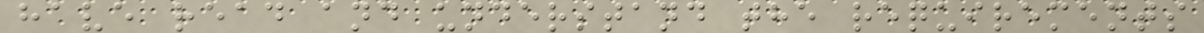have read and understand the requirements
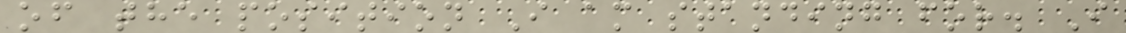of the position I am standing for. I
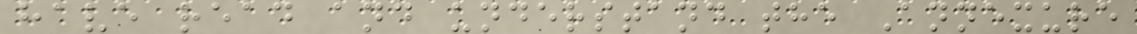have read and understand the Annexure
